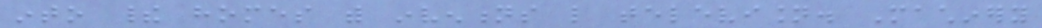into their homes with inventions like television. Machinery
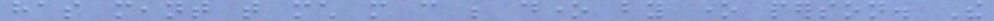has meant that much more can be done by one person. The
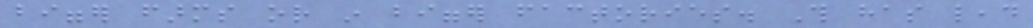bigger farms or in bigger factories. This has lead
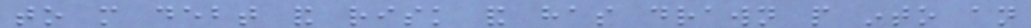to more debt and risk and has drawn people into an
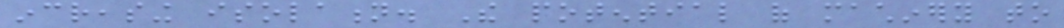increasing isolation. The potential of machinery to
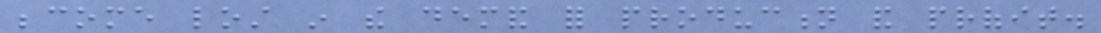become lost in the demand for production and profit.
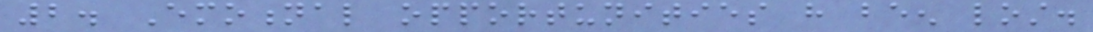2. Emotional opportunities have been lost.
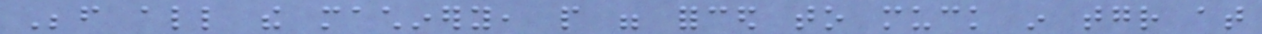Before all the machinery, people were forced to muck in together at
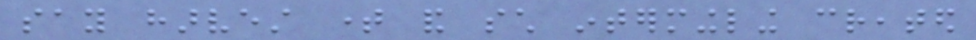say harvest time and such intermingling created
